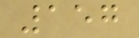157
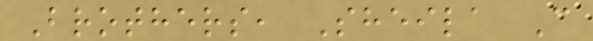Brothers, Sheila C
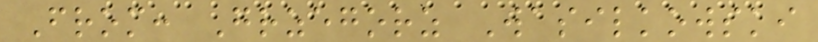From: Grzegorz Wasilkowski
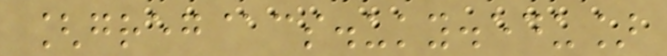[greg@cs.uky.edu]
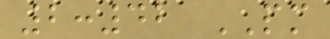2:42 PM
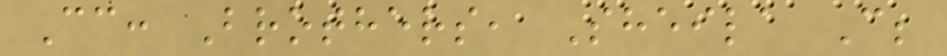Cc: Brothers, Sheila C;
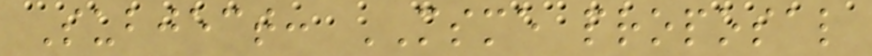Subject: MSME proposal
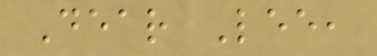Dear Lee,
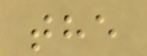the
